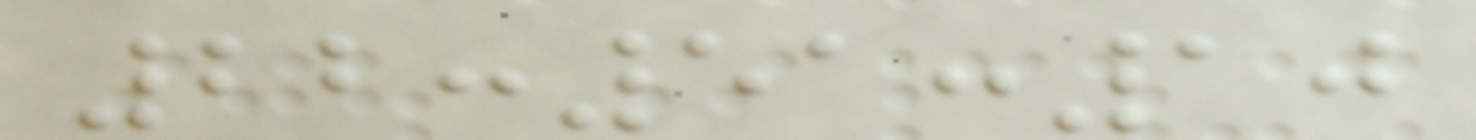22:51:10
